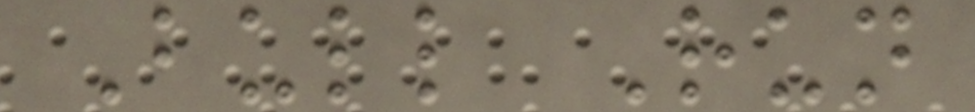Bull Run
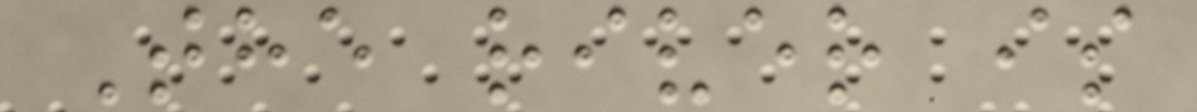The river is
